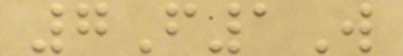7F1W
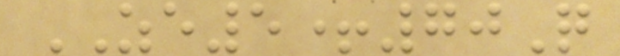ZE5+70Q
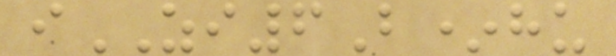iZI6B*hu
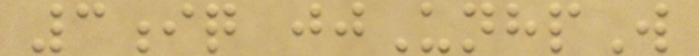3iq jjUnhpW
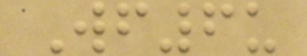Wf6u
